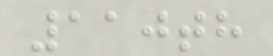110th
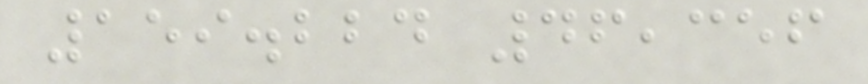159.224 46,356
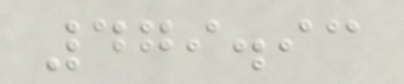479.93
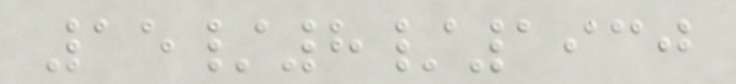15/8/1930
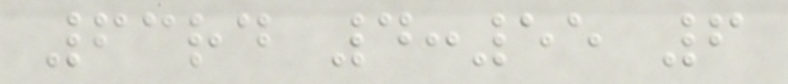63rd 4:55 6
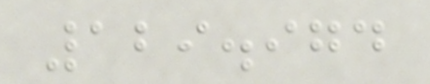129.974
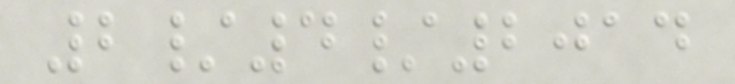2/4/2014
